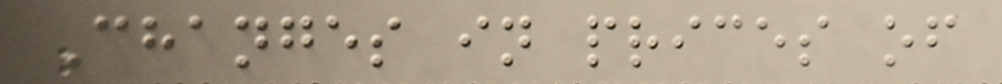Changes in prices of
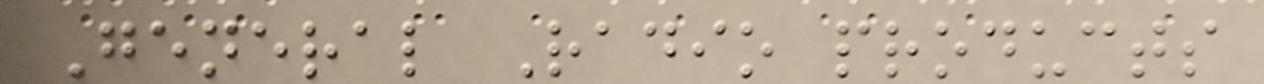General Radio products
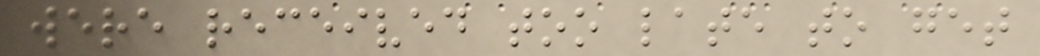were received too late to get
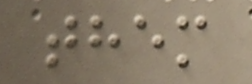them
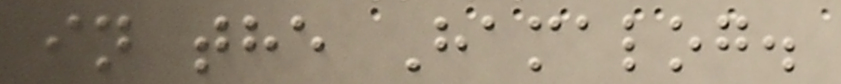in the Hamalog.
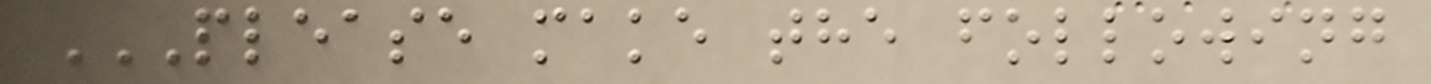PLEASE MAKE THE FOLLOWING
